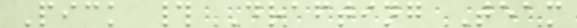Pick # Drafting Team
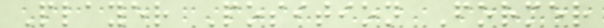Player Position Former
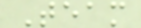Team
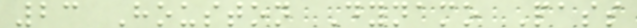23 Houston Dynamo Pass
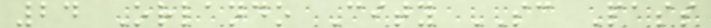24 Orlando City SC Pass
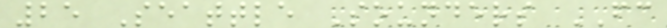25 Seattle Sounders FC
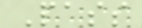Pass
